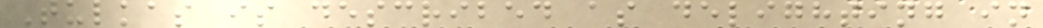Tulkas is described as delighting in
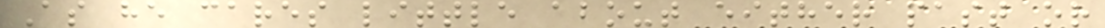As he cares little about either past or
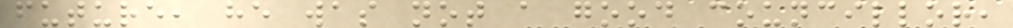future, he was not a good councillor,
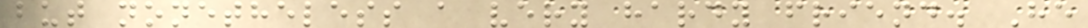but nonetheless a very hardy friend. He
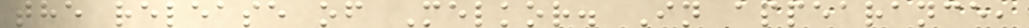the release of Melkor. In appearance,
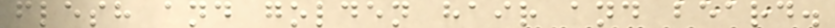flesh and golden hair and beard.
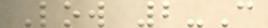Low 2-C
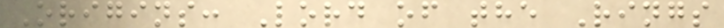Origins: Lord of the Rings
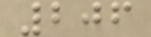206
